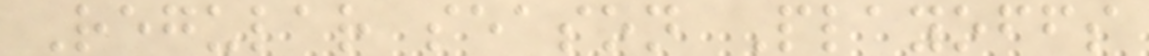Regular season Playoffs
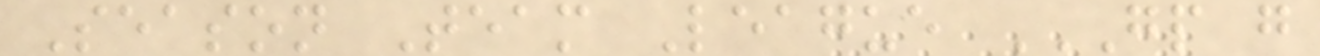Season Team League GP G
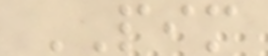PIM
